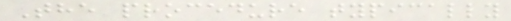The procedure typically
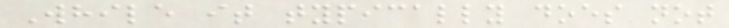While it typically does not
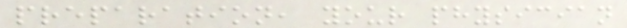preparation, your physician
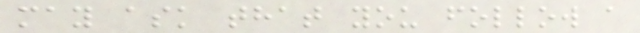may ask that you follow a
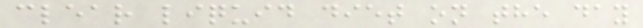clear liquid diet on the day
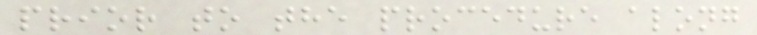prior to the procedure along
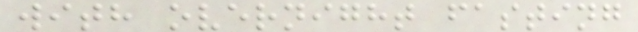with overnight fasting
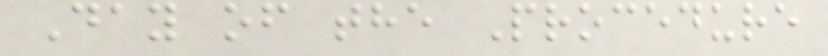Day of the Procedure
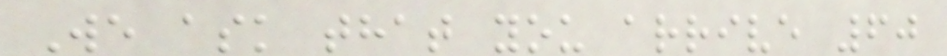We ask that you arrive 60
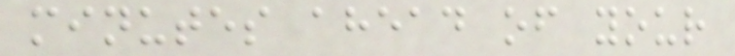minutes ahead of your
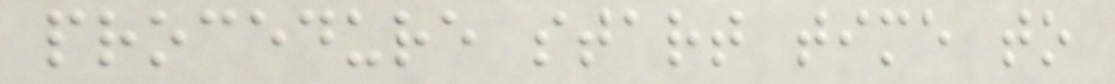procedure start time to
